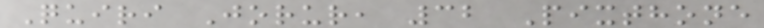Quiri Jorur, 32 Pixthone
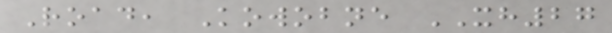Road, Kowobne XH27
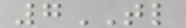7TL
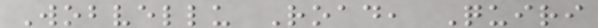Wobvellu Road, Quiri
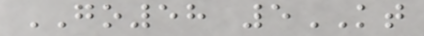GO58 5KT
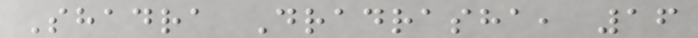Shadra Dradrasha, 16
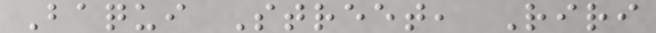Baqui Street, Riri
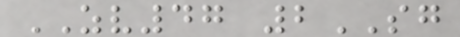ZV47 2SG
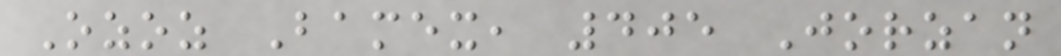Ozoz Bamex, 405 Jorzan
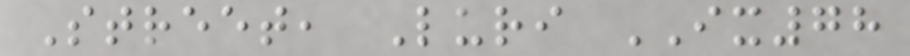Street, Luri IX78
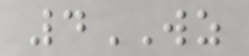4WZ
